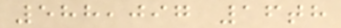588,097 16th
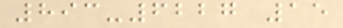893-6227 15
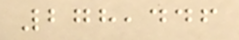278,446
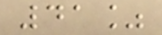41%
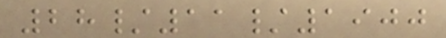28/11/1900
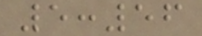5:56
